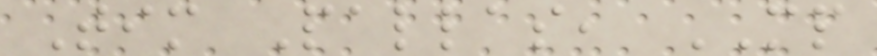Tim Pallas, MP
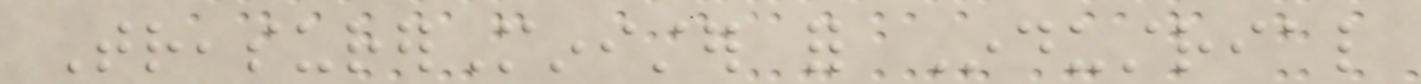TreasurerMinister for Industrial
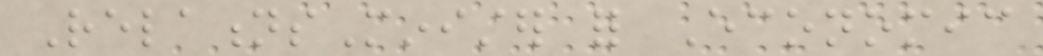RelationsMinister for Economic
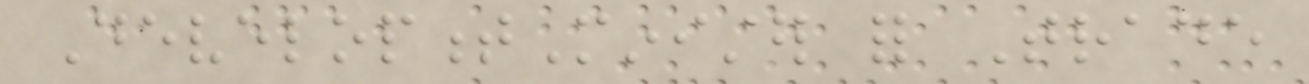DevelopmentMinister for Trade
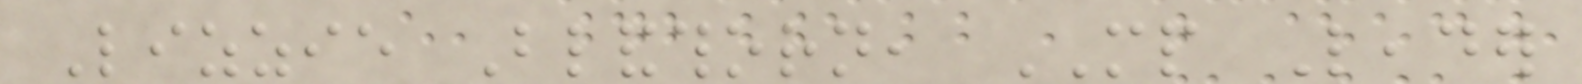Lizzie Blandthorn, MP Leader
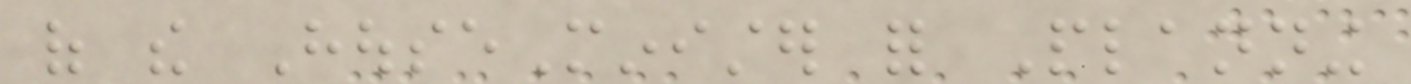of the HouseMinister for Planning
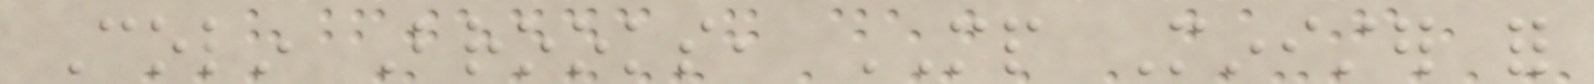Colin Brooks, MP Minister for
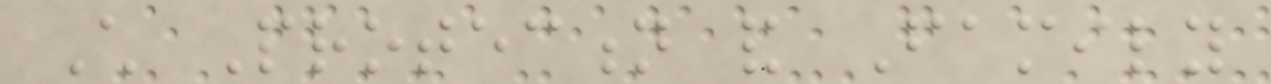Child Protection and Family
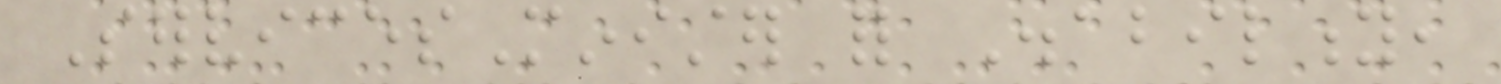ServicesMinister for Disability,
